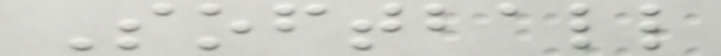Softball
